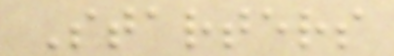Starters
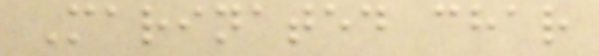Marinated char
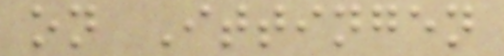on Ittingen
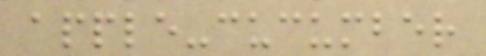apple-cucumber
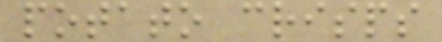potato crisps
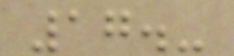17.-
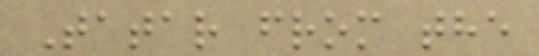Tatar from the
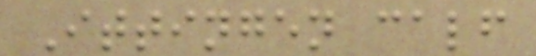Ittingen calf
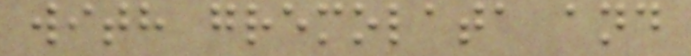with gremolata and
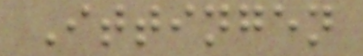Ittingen
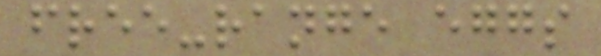free-range eggs
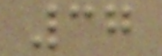37
